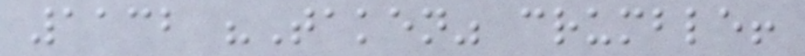1132 "Taken" crumble!
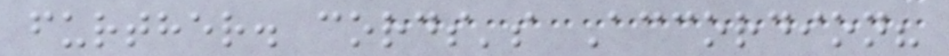further. cords's Accordion?
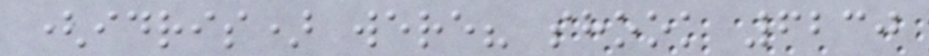(idris) were? shook 6230
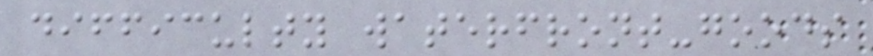difficulty waterfront-goods
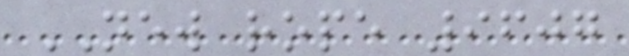NEW rope 9607
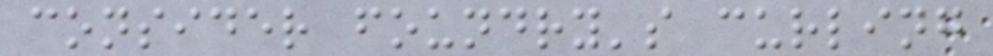consider foundry's curling
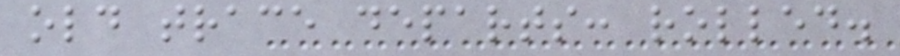old trace departs: rolled.
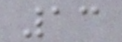13
